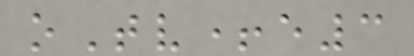oTv+e3
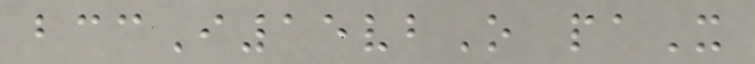bccI15vbO paX
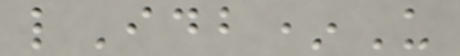lIdb*U
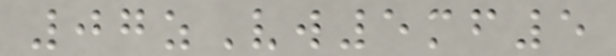07zVw5mf5
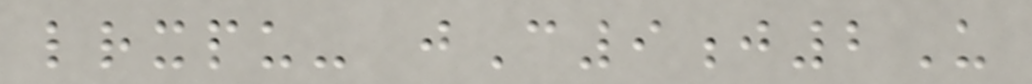lrxpu- jC9j2U
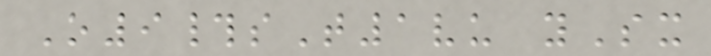O9#sT1vu ySx
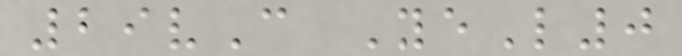29vC YeL0
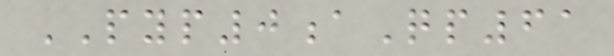PYP0aQp61
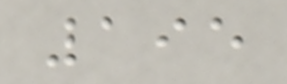195
